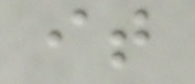it
